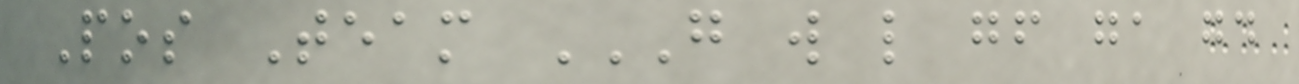Pos Team G W L GF GA GD
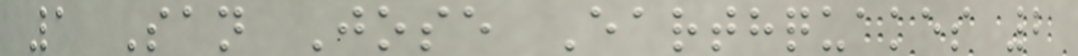1 San Jose Earthquakes 2
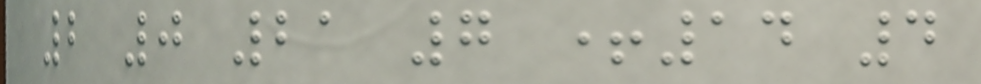2 0 21 7 +14 4
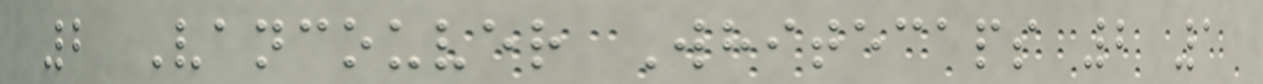2 Vancouver Whitecaps 2 1
